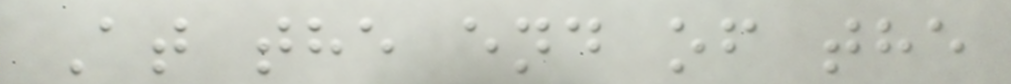At the end of the
